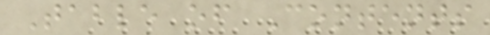Table of Contents
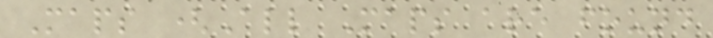Maps (All Maps are found
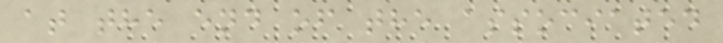at the end of the associated
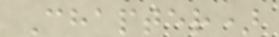Chapter)
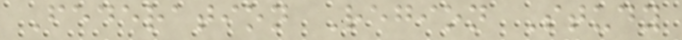Federation Region Study
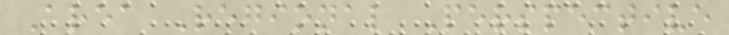Area Regional Perspective
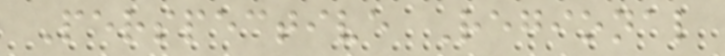Perspective Regional
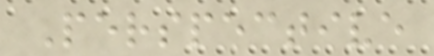Perspective
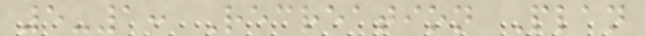5-1: Recreation Plan
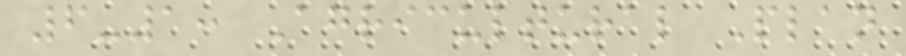6-1: Agricultural Plan
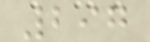297
